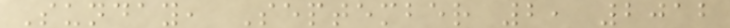Sunday, September 2, 2012
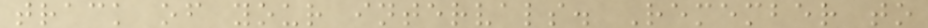track of your intervals. Remember to
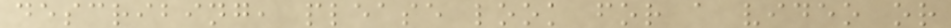describing, please look for a video or
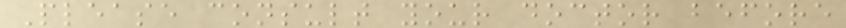Please consult your doctor before
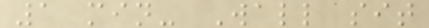1 min- Wall sit
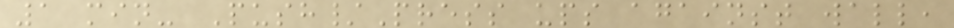1 min- Push/Press ups against wall,
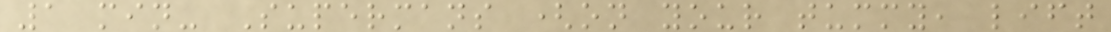1 min- Supermans (on your tummy, lift
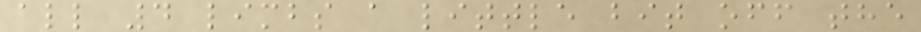all 4 limbs a little bit off the
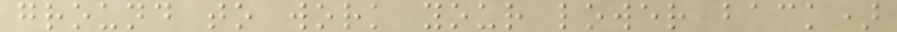ground to work your lower back)
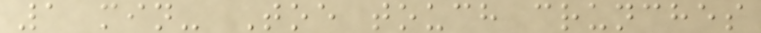1 min- Toe touch crunches
